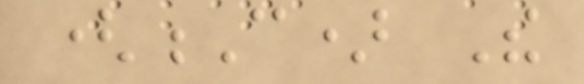(C) The
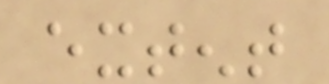extent
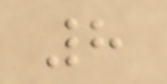8
